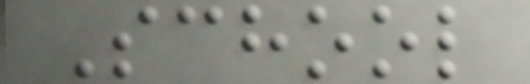School
